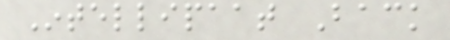Intellipaat Back
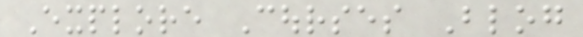Explore Courses Blog
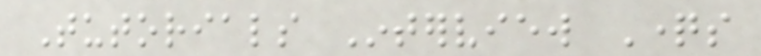Tutorials Interview Questions
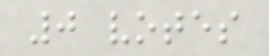0 votes
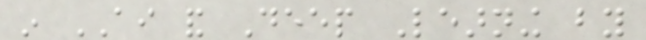in AI and Deep Learning by
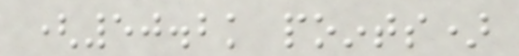(50.2k points)
